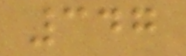347
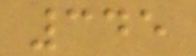345
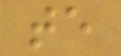te
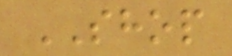SHOP
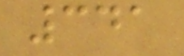341
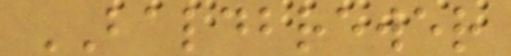BALDBREWER
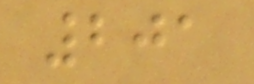201
